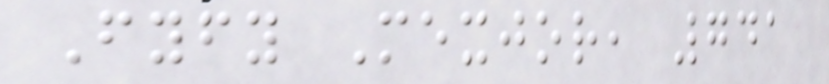Fyfy Mexjor, 741
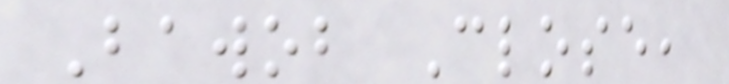Bawob Close,
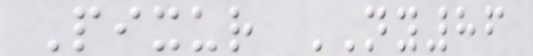Pixur NY86
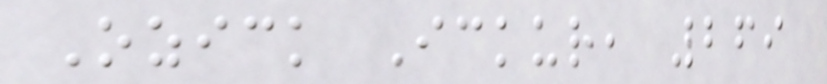Ozick Ickur, 269
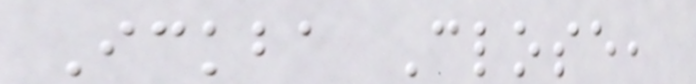Ickba Close,
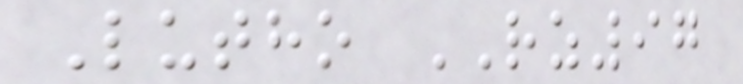Lutho RZ97
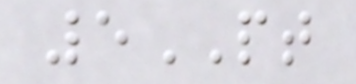5PT
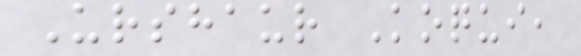Urshaur Koqui,
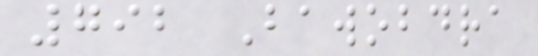792 Bawobdra
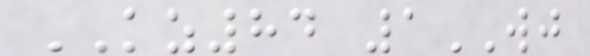KZ84 1WJ
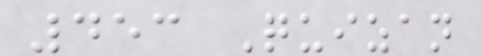453 Quizan
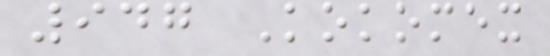947 Kokomex
